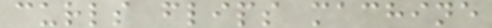curls flips machine
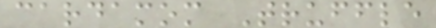cardamom Truffle
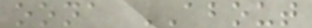oona ABOUT
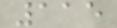115
